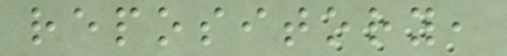repository,
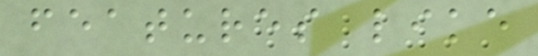features like
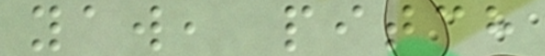yaw, pitch
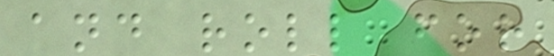and roll for
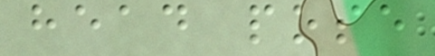head pose
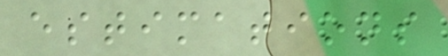estimations
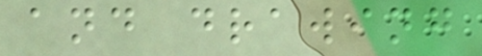and drawing
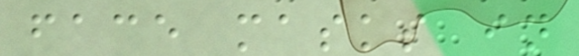face masks in
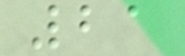21
